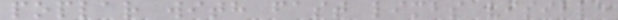poplar with fast limbs visible
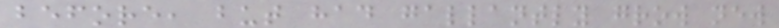before, but had gallantly grow new
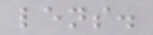lens.
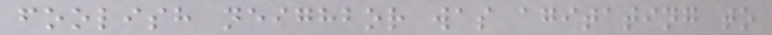foolish neighbor was agitating to
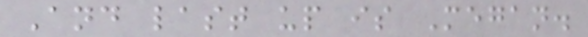And last up is Megan.
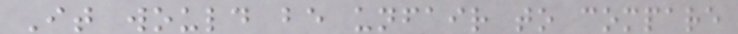It would be unfair to compare
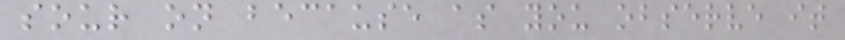sour on because as you observe it
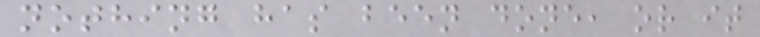nothing has been done, or it
